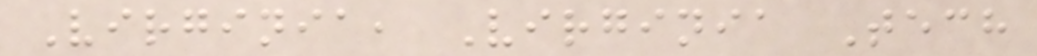Virginia, Virginia Tech
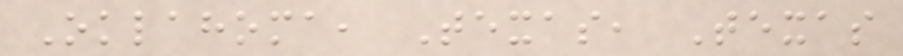Oklahoma, Texas, Texas
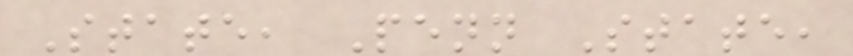State, Penn State,
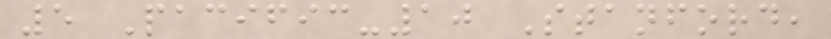5 Pacific-10 Stanford,
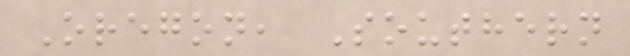Oregon, Southern
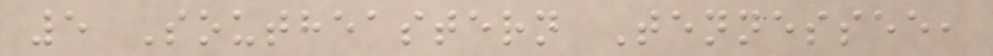5 Southeastern Tennessee,
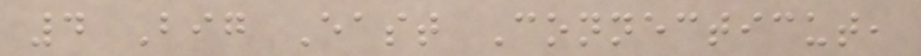4 Big East Connecticut,
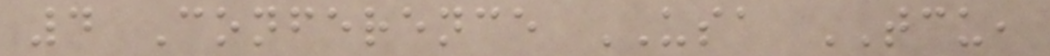4 Conference USA TCU,
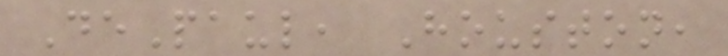DePaul, Houston,
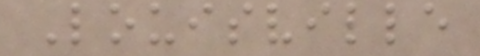Louisville
